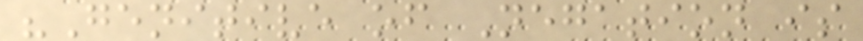"Genitive of Negation is
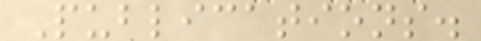Publications.
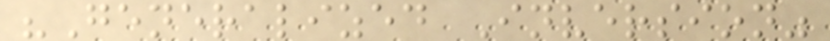"Generalized Inversion"
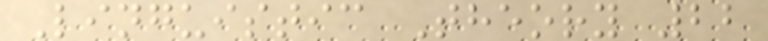Linguistic Theory 22
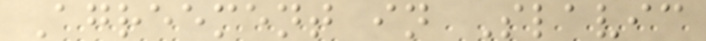Agreement in Slavic
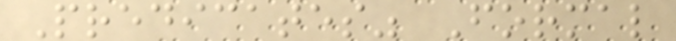Predicates" Formal
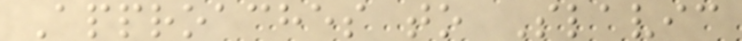Approaches to Slavic
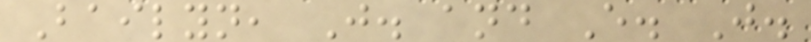Bailyn, J. and E. J.
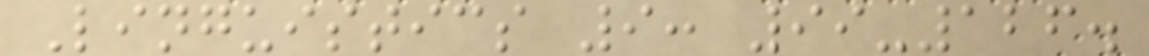Linguistics 9: 99-126.
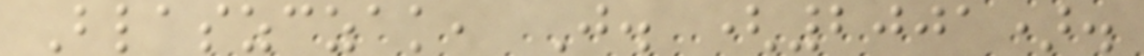Blaszczak, J. (2001).
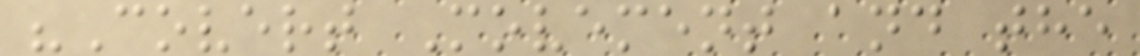"Covert Movement and the
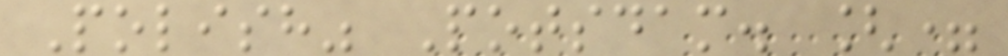Polish" Potsdam. [=
